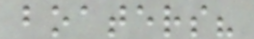boaters?
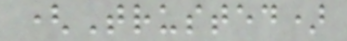(Trusted)
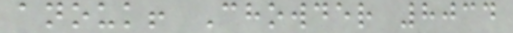anouk! Chowder 8034
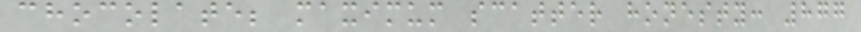chocolate; maximum scatter honesty: 877
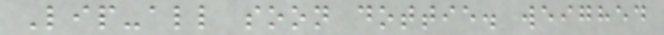Lip-all soon dottie. weighed
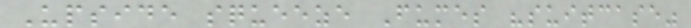Upside squeeze Fumes "suitcase"
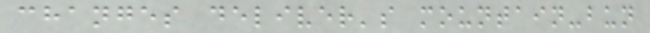changes deliver's mountain-bun
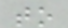to
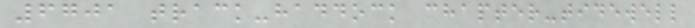6701 track-haddock chapter-tidewell
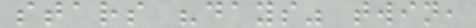stars "days" twin,
